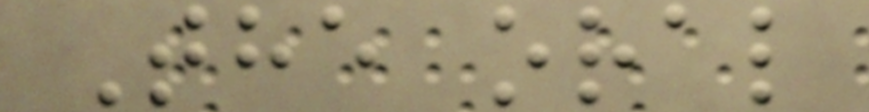The oral
